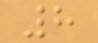8
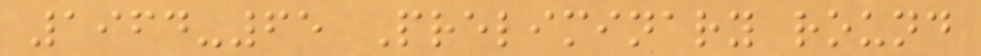1964-65 Preliminary round
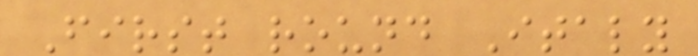First round Italy
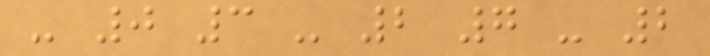- 0 3 - 2 7 - 2
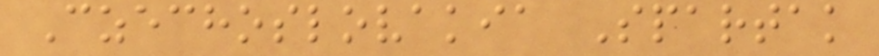Czechoslovakia Spartak
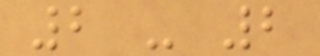2 - 2
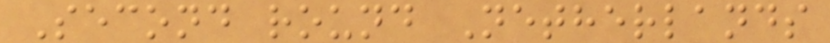Second round Netherlands
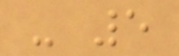- 5
